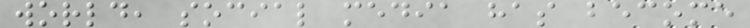world, social media has become
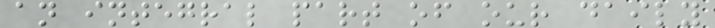an integral part of our daily
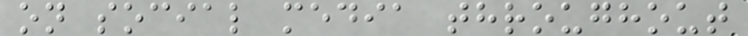on social media throughout
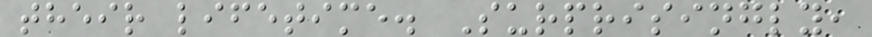their lifetime. Surprisingly,
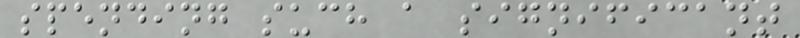spending such a significant
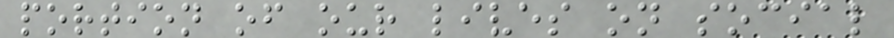portion of our lives on social
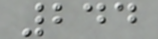244
